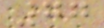77
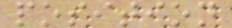position
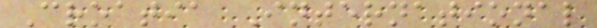Croatia International
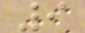9
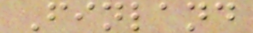Finland
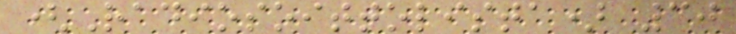(Radiosoittolista) 30
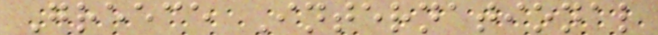Greece International
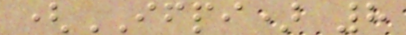(IFPI) 8
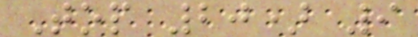Top 20) 9
